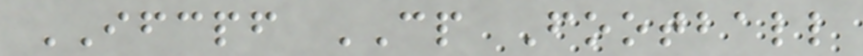IFCPF CP Football
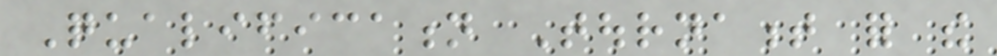Qualification Tournament for the
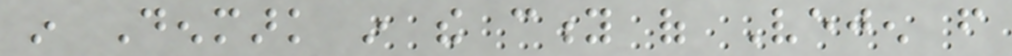in Denmark in the city of Vejen from
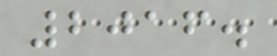2016.
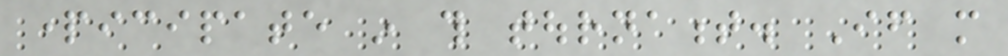participate in this tournament. If more
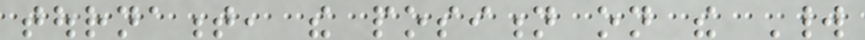tournament, the position on the World
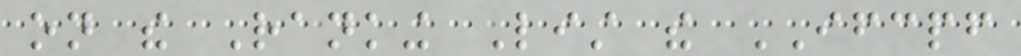on the Ranking List the IFCPF
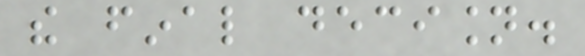the final decision.
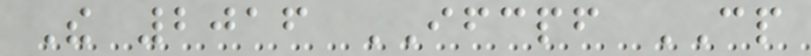The 2016 IFCPF CP
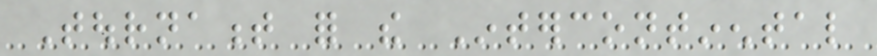Tournament for the Intercontinental
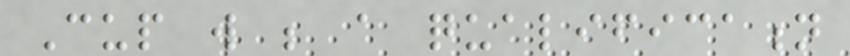Cup will be a qualification
